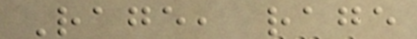Rage, rage
